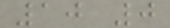10 0
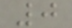0
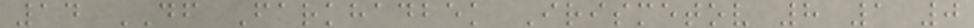14 DF Farkhadbek Irismetov 8 1 0
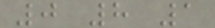0 8 1
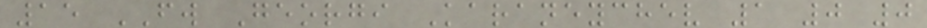15 FW Georgi Karaneychev 1 0 0
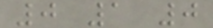0 1 0
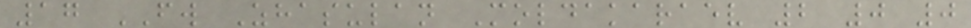17 FW Zhasulan Moldakaraev 2 0 0
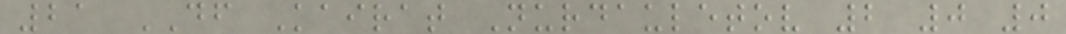21 DF Kairat Nurdauletov 2 0 0
